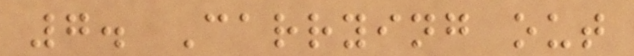7. Carrying out
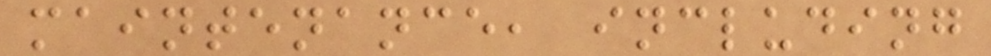maintenance, including
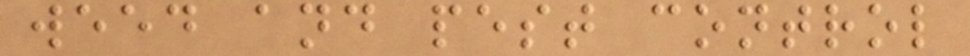weed and pest control
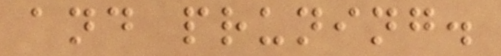and pruning.
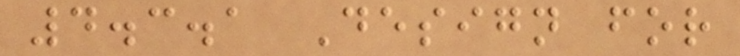4.3.1 Design for
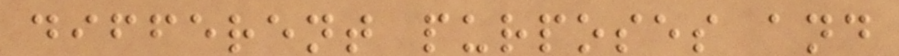different purposes and
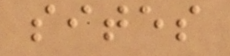sites
